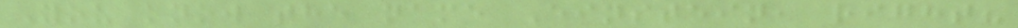You know the name Einstein, right?
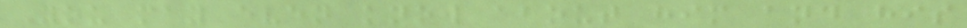You may even know about him and his
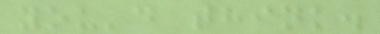you'd think.
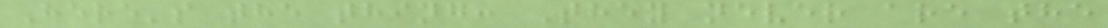Here's the thing: They never are the
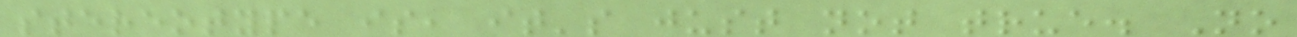stereotype is, it's just not true. No
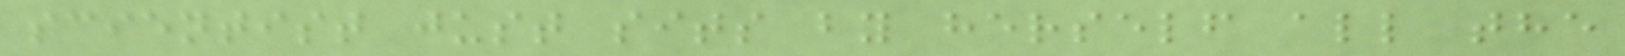scientist just sits by herself all the
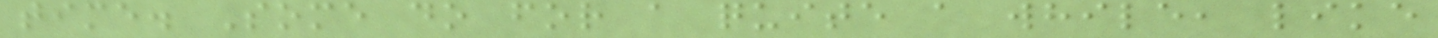time. Some do for a quite a while, like
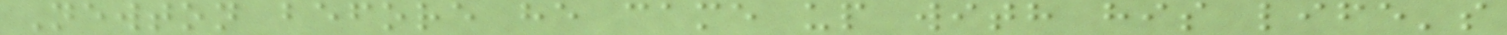Newton before he came up with his life's
